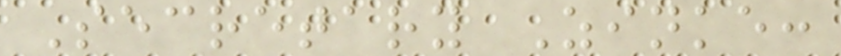Secretary Zinke:
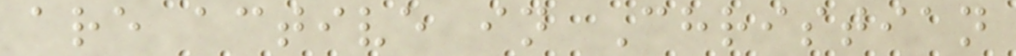are active in Christian
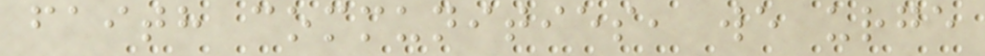faith communities, we urge
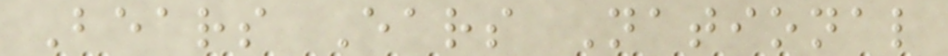Bears Ears National
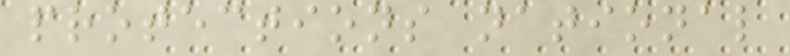protections national
